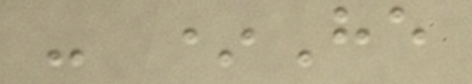- *He
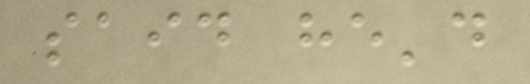said he'd
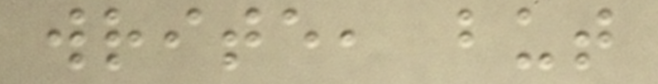write, but
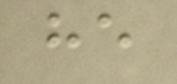he
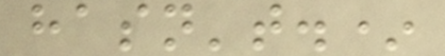hasn't.*
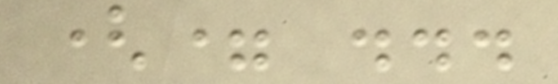(= ...
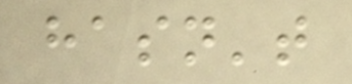hasn't
